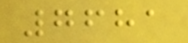7681
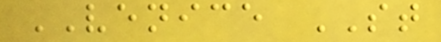VENICE ST
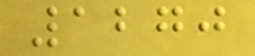1270
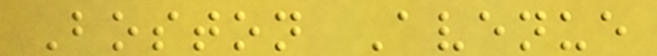Boston Avenue
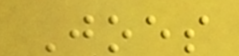Joes
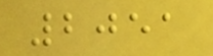2051
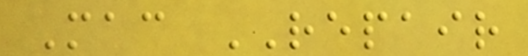Mac REPAIR
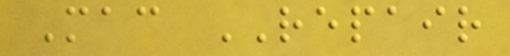Mac REPAIR
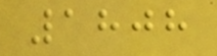1808
